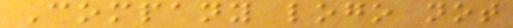Company logo not
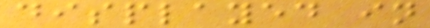displayed in
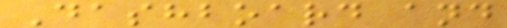Dashboard and
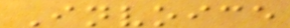Invoice
